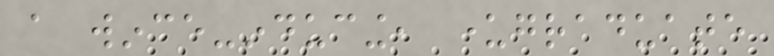a wince-inducing, undergraduate
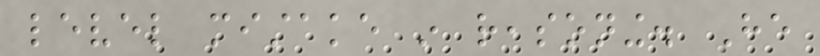level mistake in reasoning. He
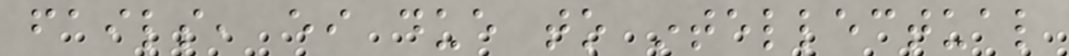fails, either due to intellectual
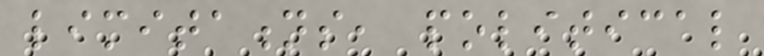limitations, political
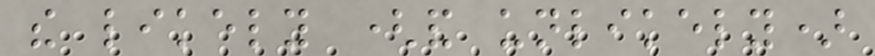the likely (and unlikely)
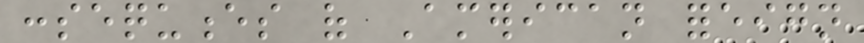consequences of American foreign
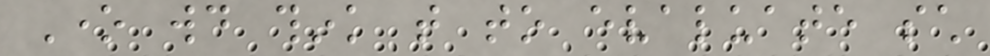One would think that to evaluate such
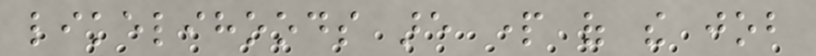likelihoods are part of the job
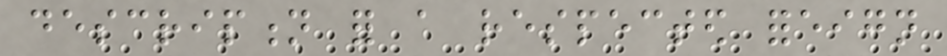description for a respected foreign
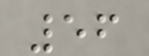56
